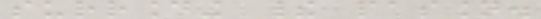surrounding their passion.
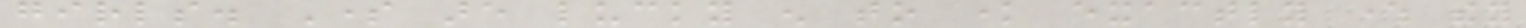girls. Some are lucky enough to know exactly where they
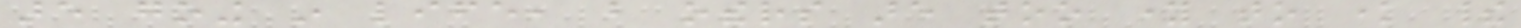are going in life, but others are too young to know their
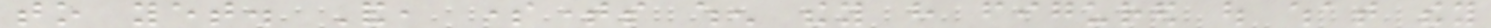to yet. And, sometimes when they have figured out what they
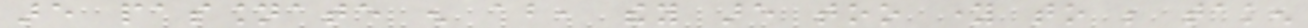are passionate enough about, they are too young to be taken
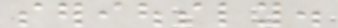seriously.
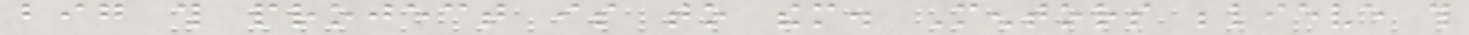big this project is to them. Mentors believe this
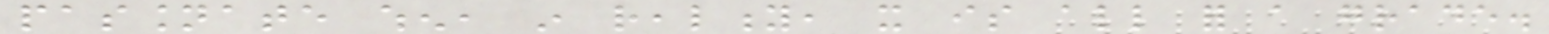passionate when, in reality, it is all for a grade.
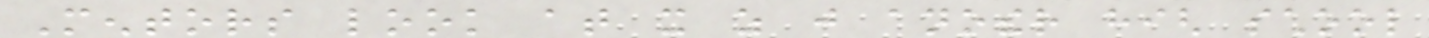Mentors look at it as just another high school
